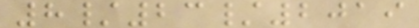8/23/2019
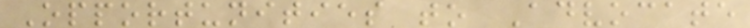Opportunities to Advocate
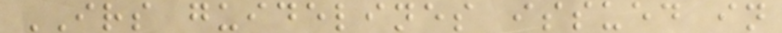IRS guidelines issued in
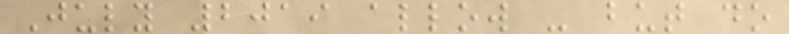July 2019 allow - but do
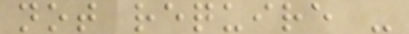not require -
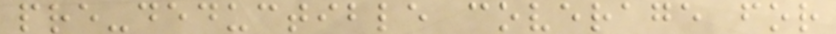pre-deductible coverage for
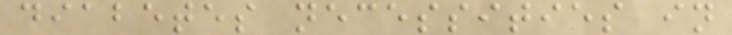diabetes necessities in
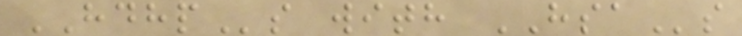HDHPs with HSAs
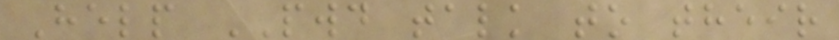Help PWD talk to their
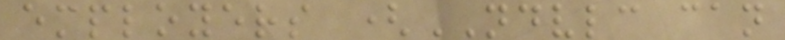employers (NDVLC can
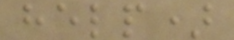help)
